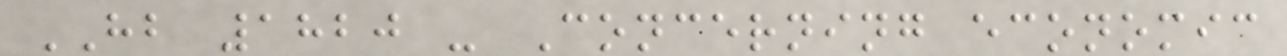HB 1820 - Concerning economic
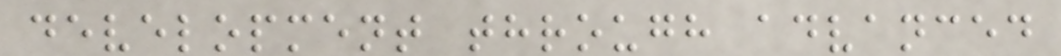development through advanced
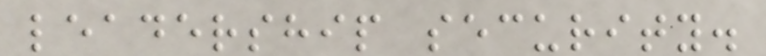leadership security.
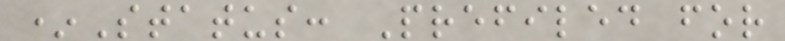*Status: Prefiled for
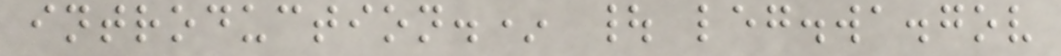introduction.* | leg.wa.gov
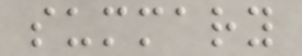summary
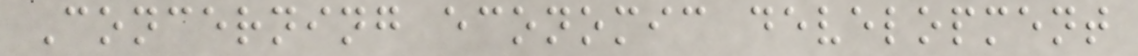Concerning economic development
